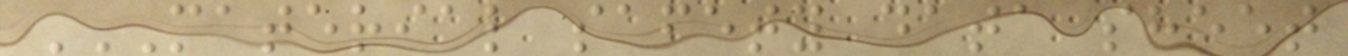MATERIAL SAFETY DATA SHEET
